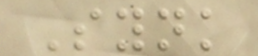Synk
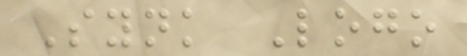Synk Logo
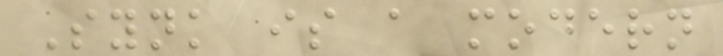Synk is a modern
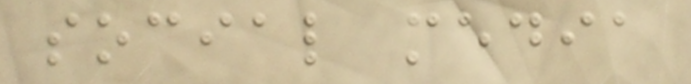social media
